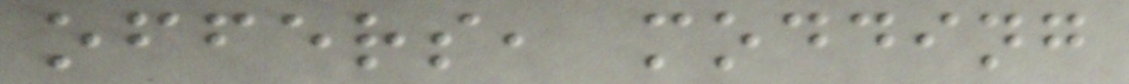offers, modding
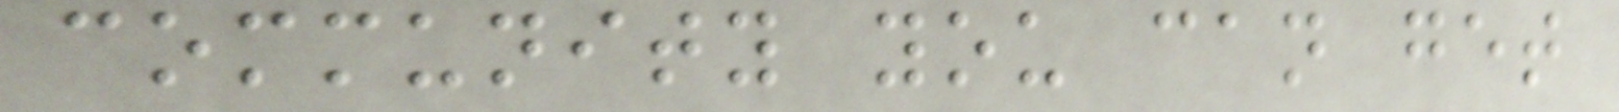community you can get
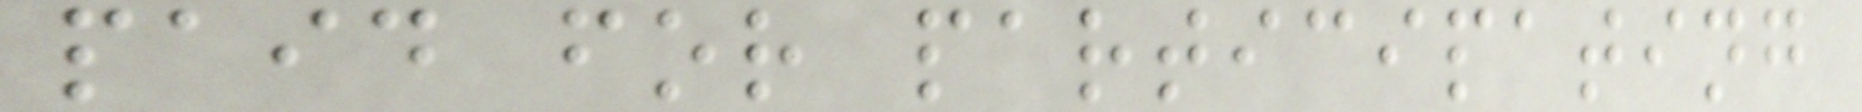paid for participating
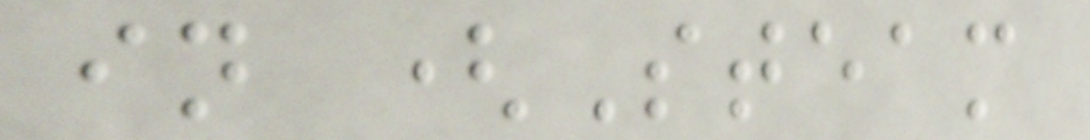in (Steam
